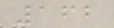162
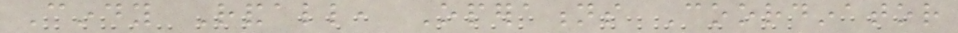Cindy Randall, Operations Coordinator
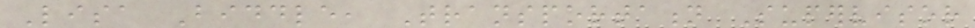Lisa Biddle, Transportation Supervisor
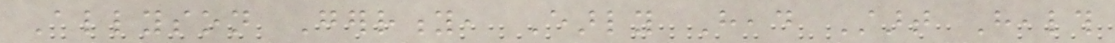Allyson Gerrity, Early Head Start Health
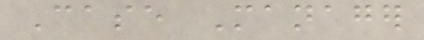Case Manager
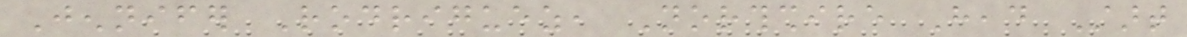Jennifer Rodriguez, Northshire Head Start
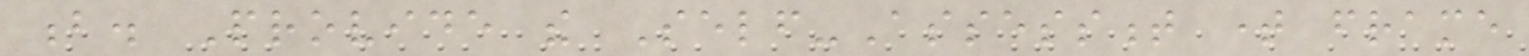b. Provide the Self-Assessment time frame
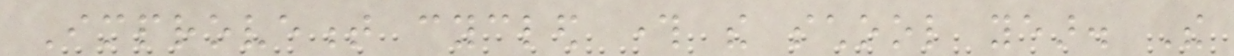Improvement cycled through the school year. The
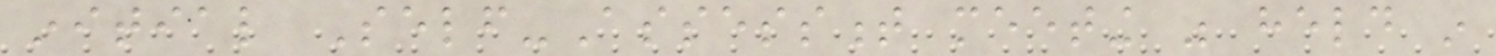initial Self-Assessment meeting was held in
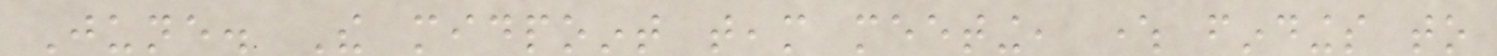June. The midpoint team meeting, where findings to
